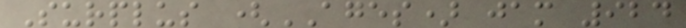Surplus (AGES) jam 924
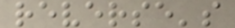reverse's
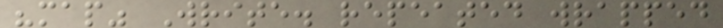"map" Write. repeated wrapped
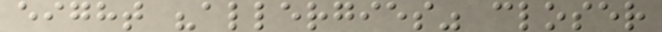eight "allergies" closer
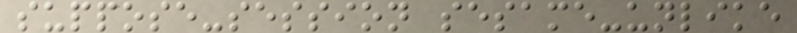suppose-session sesame-unlike
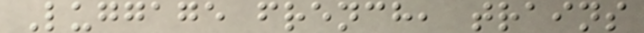Luggage french, trains
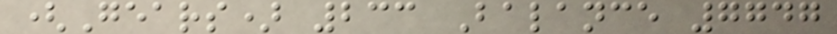(Gears) 233 Balance 7747
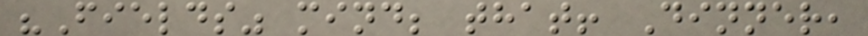"Fields" mind; that! Dinner,
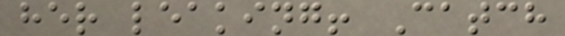her leaking! Catch
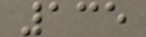135
